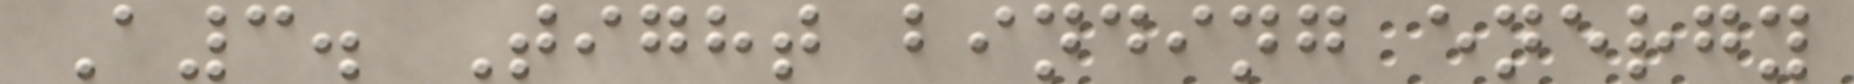A3. Tight binding energy
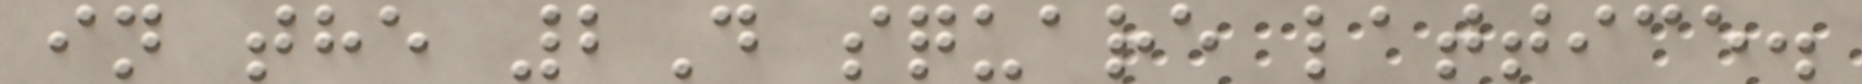in the 2D square lattice.
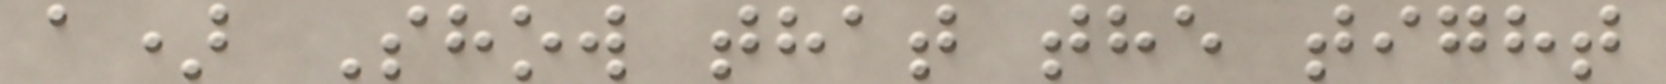a) Show that the tight
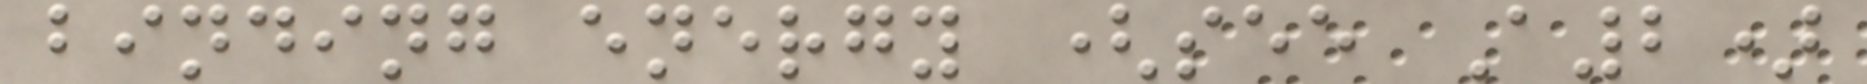binding energy (see A2)
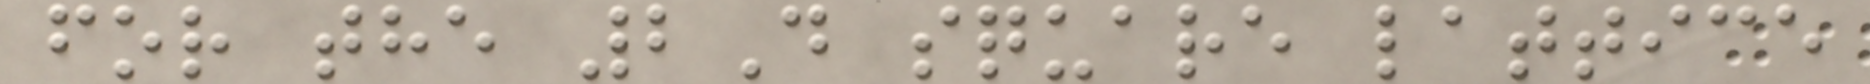for the 2D square lattice
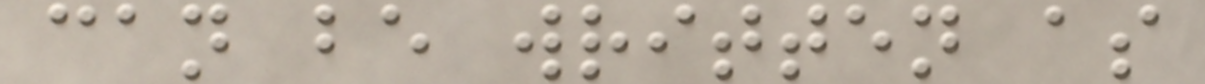can be written as
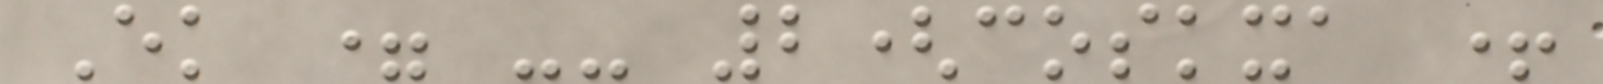Ek = -- 2(coskxa +
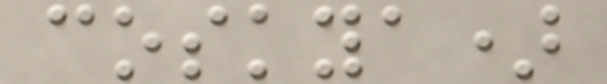coskya)
